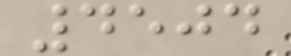4504
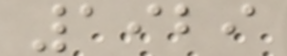1929
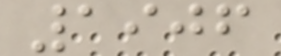1906
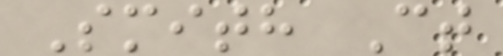Smith Ct
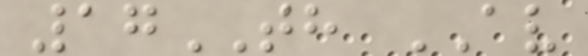17TH AV
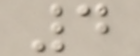4
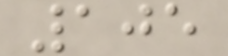105
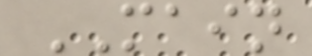MAIN
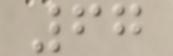67
